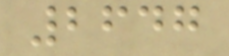2647
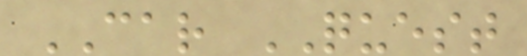CAR QUEST
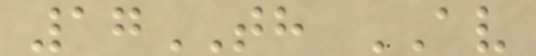17TH AV
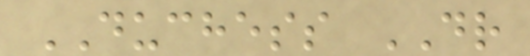DUCHESS DR
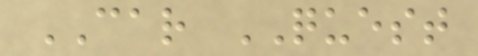CAR QUEST
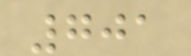701
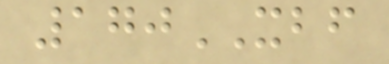170XBF
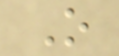O
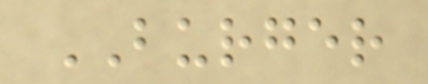BURGER
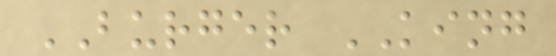BURGER KING
